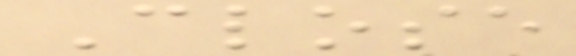Close
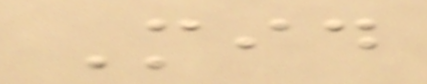Mid
